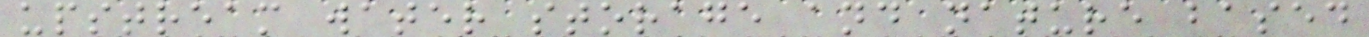upstream water storage and nature based
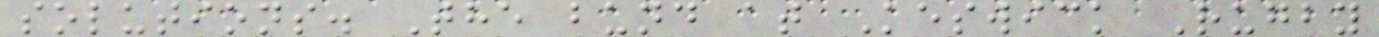solutions. The bund at Keswick Rugby
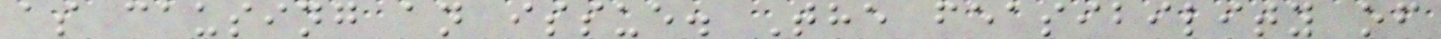as causing an issue. The feasibility of
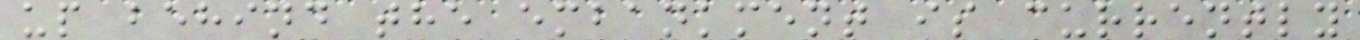up behind the embankment is currently
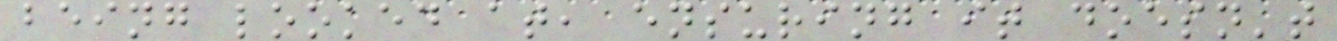being looked at, ensuring it doesn't
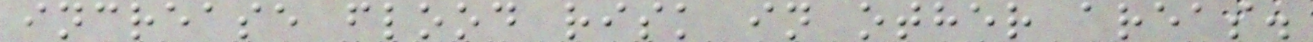increase flood risk in other areas.
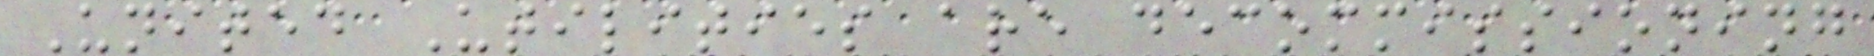United Utilities are decommissioning
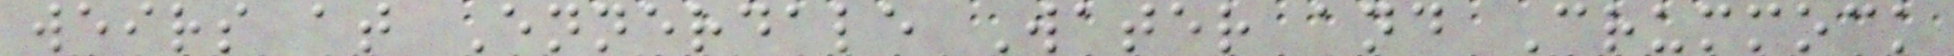weirs at Ennerdale Water and Crummock
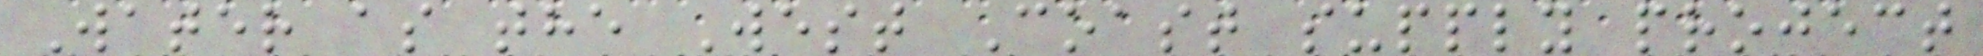Water as the West Coast supply project
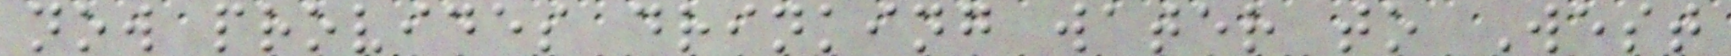now provides drinking water to West
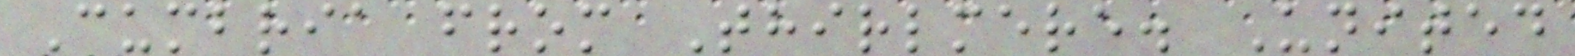Cumbria from Thirlmere. United
